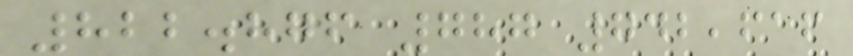822.876 787 742,616
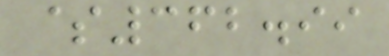$362.99
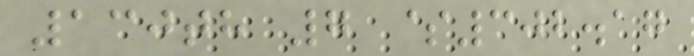130th 7 $302.17
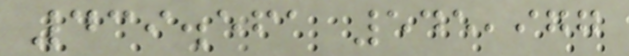439.561 545,977
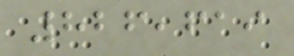826,619
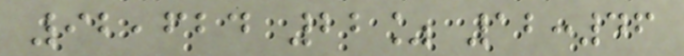92,624 22% 12:46
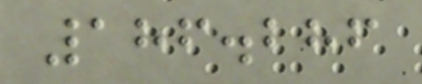186.286
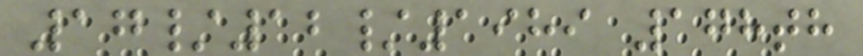17/12/1989 178th
